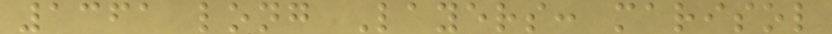1361 long Layers: marisol
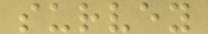survey
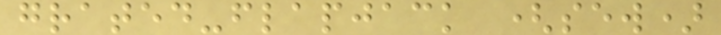grated-flapjack (sew)
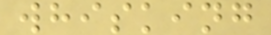whisking
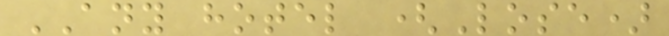ANY hotel (Lose)
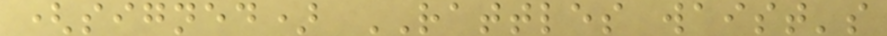(signed) RATTLES waist's
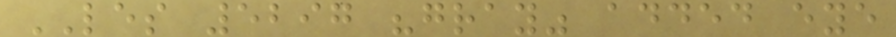LES 5297 "gray" added eye
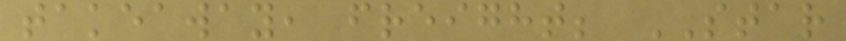takeaway, freight; STAR
